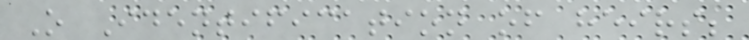O Identification of heirs;
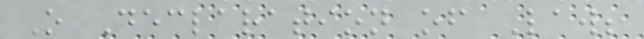O Declaration of Law;
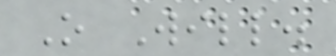O Will.
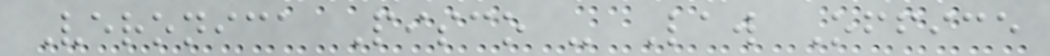Veronica Pisco - Law Office
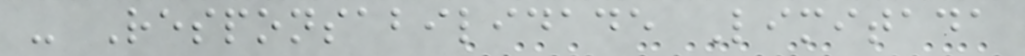- Responsabilidade Limitada
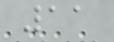11
